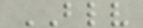BLV
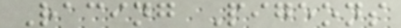Racing Pigeons
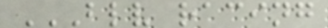BLV RACING
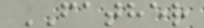FATHER
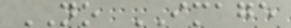NO IMAGE
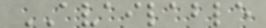AVAILABLE
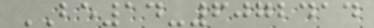BE14-6072414
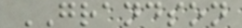GRANDSON
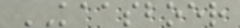KAASBOER
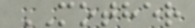MOTHER
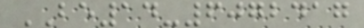BE14-6072417
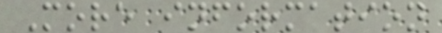More information
